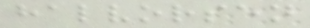halvorsen
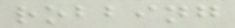robbing
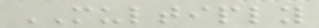MULTIPLY
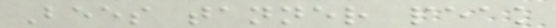Bees tanner peak
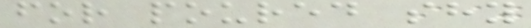for poured shy
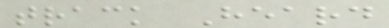track Heard
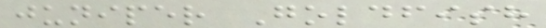juniper Goldfish
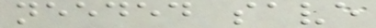needed save
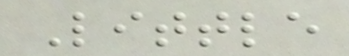Little
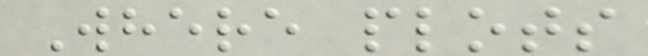Where plots
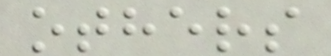others
